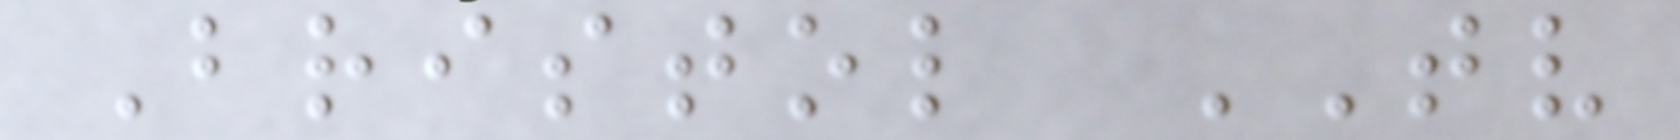Bristol TV
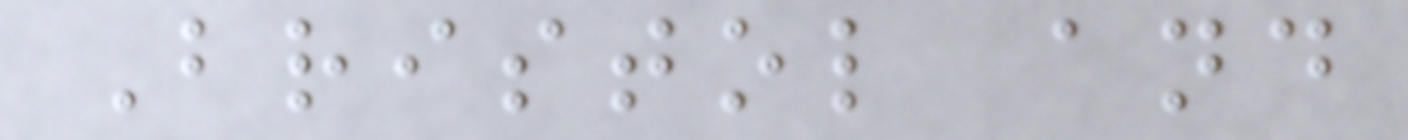Bristol and
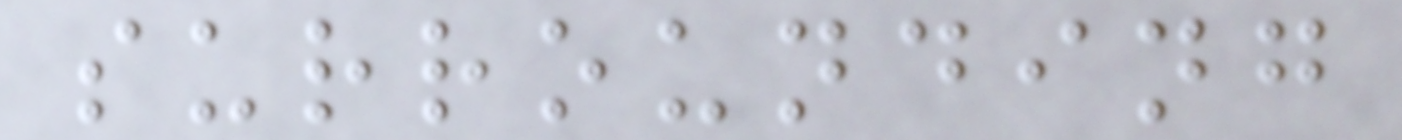surrounding
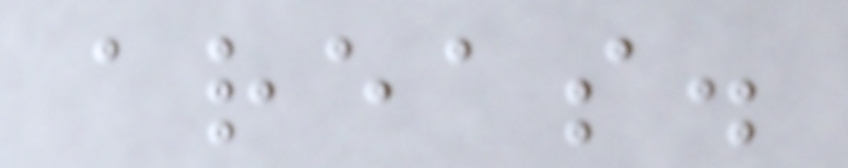areas.
